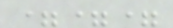===
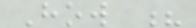How ?
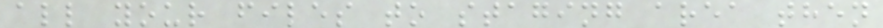all your files to staging area then
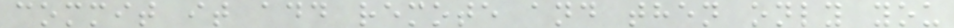commit it add remote and then only you
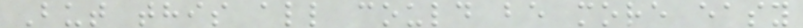But this all could be more easy
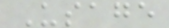Usage
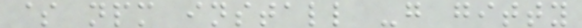$ npm install -g gitty
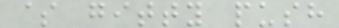$ gitty push
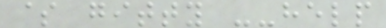$ gitty --help
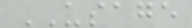USAGE
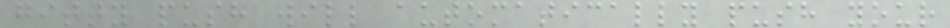gitty push will automatically push your
